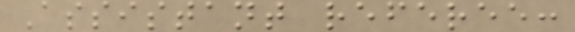Assistant referee:
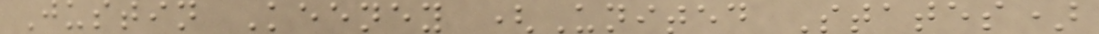Justin Keeney (United States)
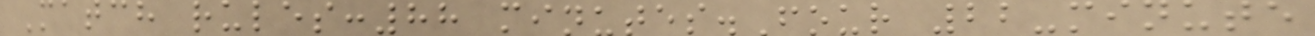Match rules:88 minutes.Four 22-minute
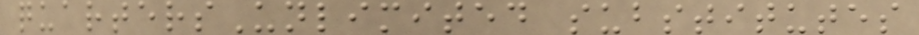quartersUnlimited substitutes
